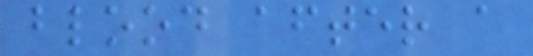blood after a
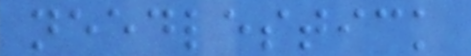needlestick
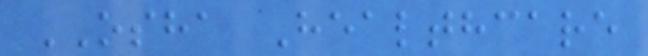OSHA Healthcare
